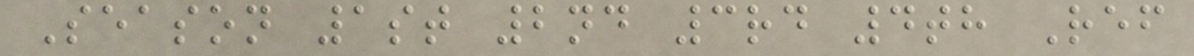Season 1st 2nd 3rd 4th Ref
